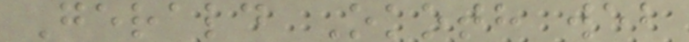Gerald Okoth web
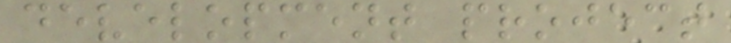development project
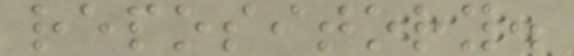repository.
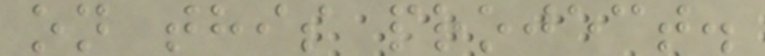on this project.
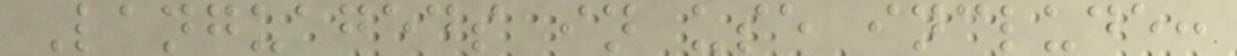Languageds in use include:
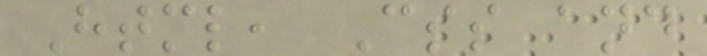Html, Css and
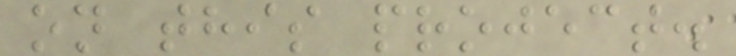on this project.
